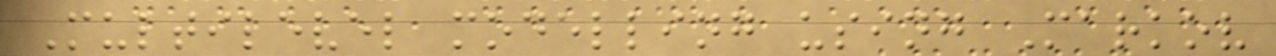Multilevel modelling using Markov
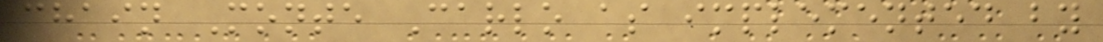chain Monte Carlo as implemented by
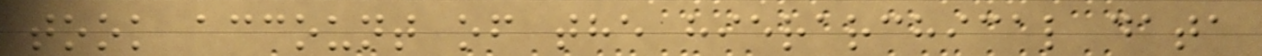took account of the hierarchical data
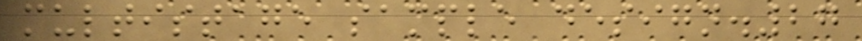multistage sample design.27
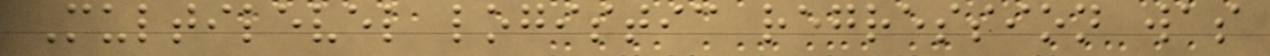Multilevel logistic regression was
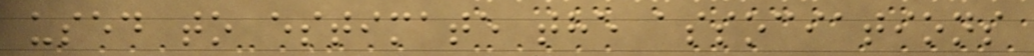used to estimate the associations
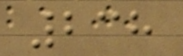238
